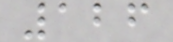126
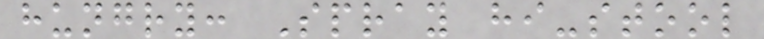hungry: Spray hi-stool
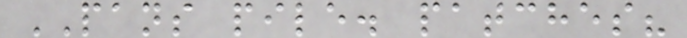PANS pile. patches?
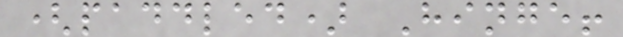(paddled) Hinge!
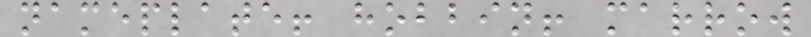nameplate! hobbin! marrow
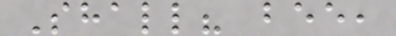Shall? bee,
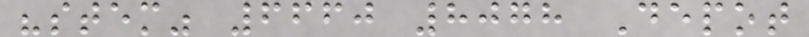"stem" 6660 8078 Depot
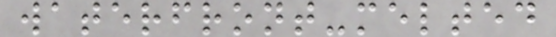waterfront-melted
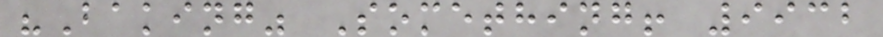"Baking" Something! 9932
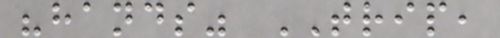"hands" TRIP,
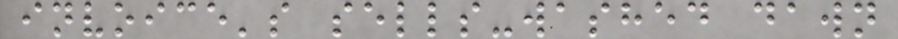invoice's sells-washed dawn
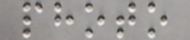photo
